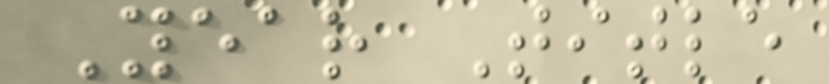Year Title
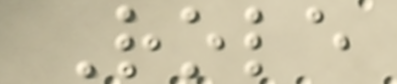Role
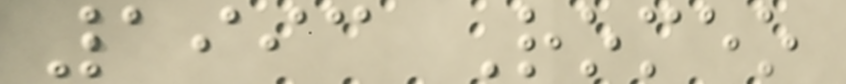1993 Romeo
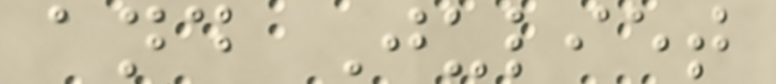and Juliet
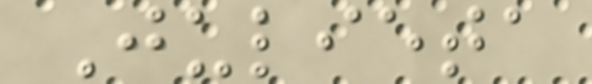Julieta
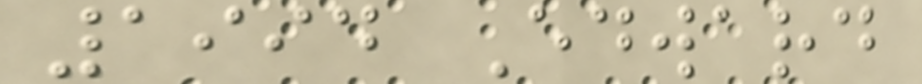1994 Edward
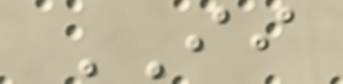II
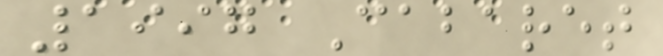1997 Cabaret
